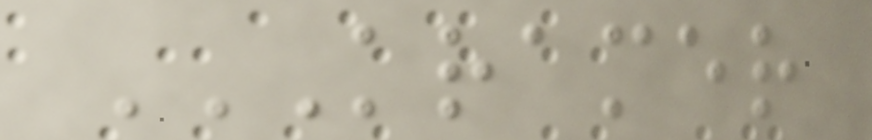KRAMER
